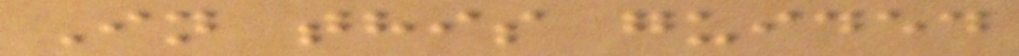In this guided
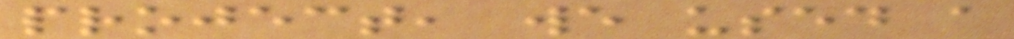project, we used a
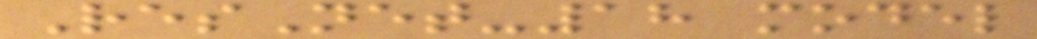ResNet-18 model
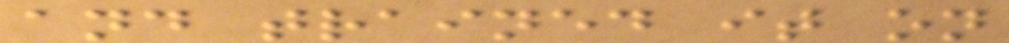and trained it on
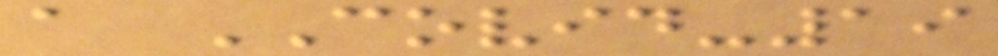a COVID-19
